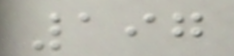197
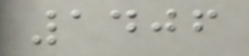1406
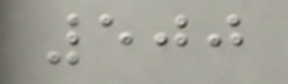500
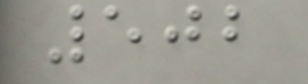502
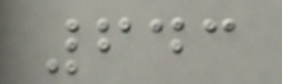643
